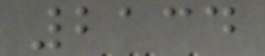2134
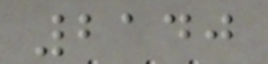2140
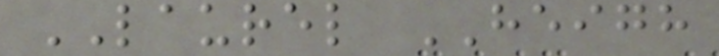LAUREL HEIGH
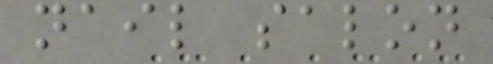nail salon
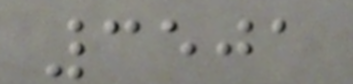3501
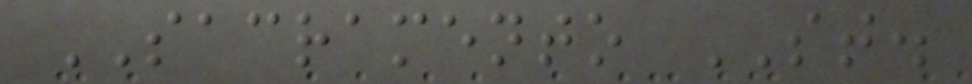SACRAMENTO ST.
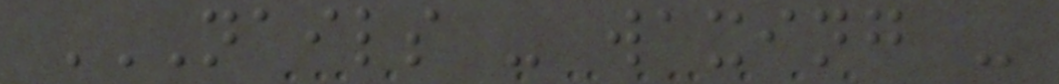NAILS - WAXING -
